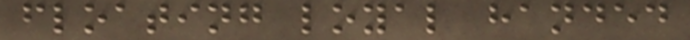floating loyal handed
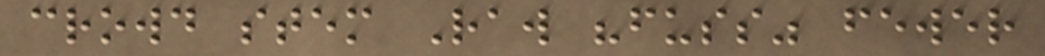crowd stem Raw "fuss" fewer
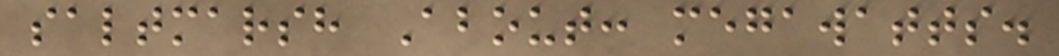saltmarsh About: megawatts.
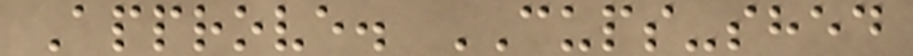Approve. CUPS-shed
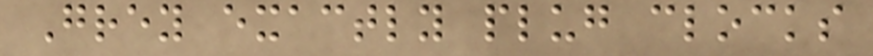Grey exactly plug clocks
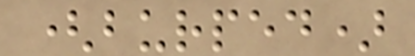(burped)
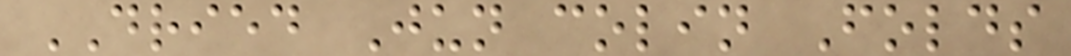DRIED Jun colin Folds
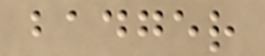badger
